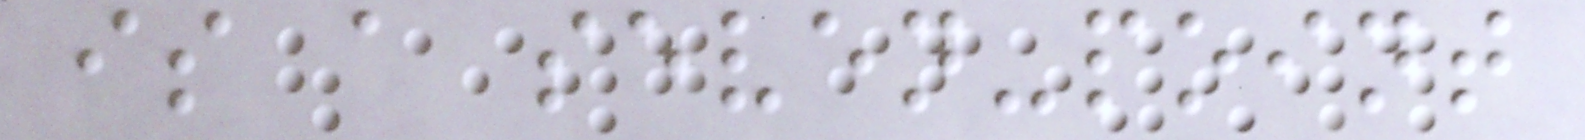is a seven-point
